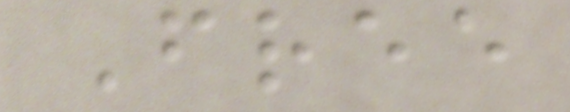Free
